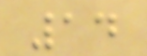14
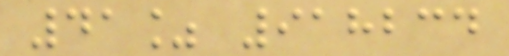41% 918234
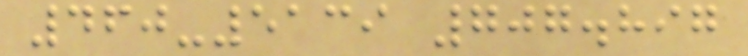460-5139 707.897
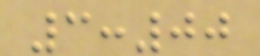3:00
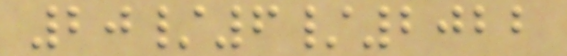20/6/2022
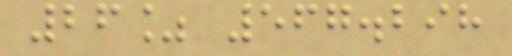26% 567.298
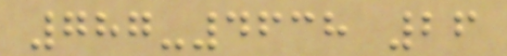787-4638 26
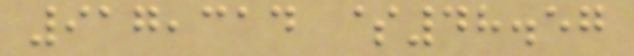917,314 $48.57
